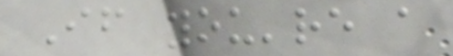If you're a
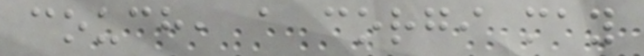couch, a corgi may
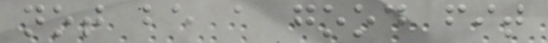not be a good fit
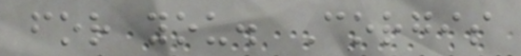for you. Corgis
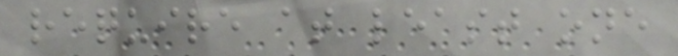require at least one
